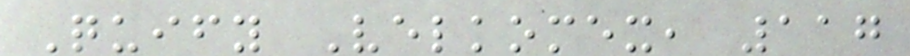Quify Velkomex, 117
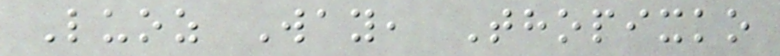Luoz Way, Thopixko
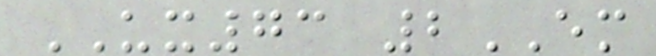UX73 2EM
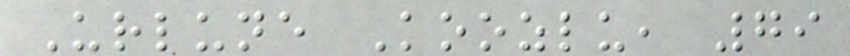Urlune Koozlu, 79
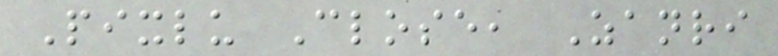Pixlu Close, Zanri
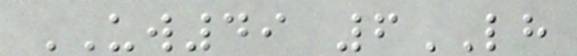UW49 6LH
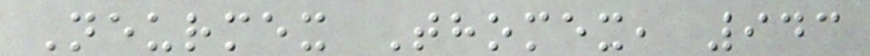Neurmex Thomex, 943
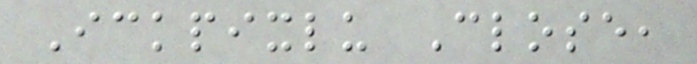Ickpixlu Close,
